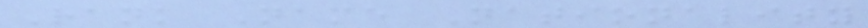Rank Name Nationality
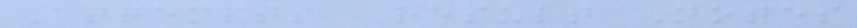Attempts Result Notes
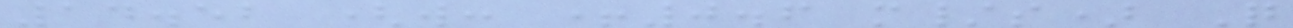14.52 (w: +0.6 m/s) Q
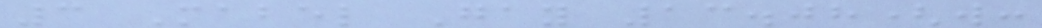3 Mabel Gay 13.08(w:
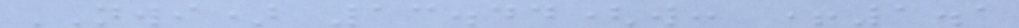NWI) 13.44(w: +1.1
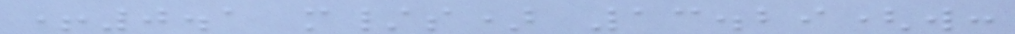+0.1 m/s) 13.29(w:
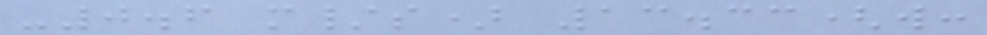-0.6 m/s) 13.33(w:
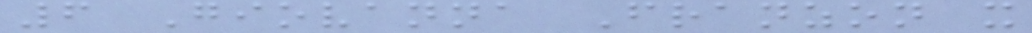6 Giovanna Franzon x
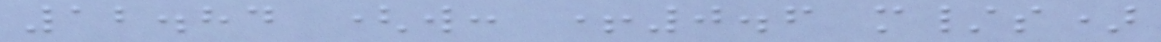12.84 (w: +0.6 m/s)
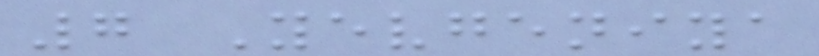7 Yevgeniya
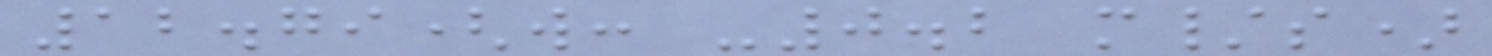12.79(w: -0.2 m/s)
